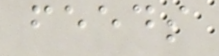feeds
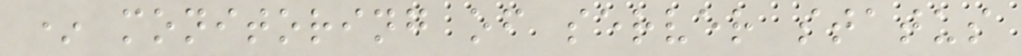* monitoring of server status
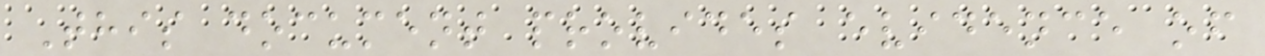This document provides evidence of
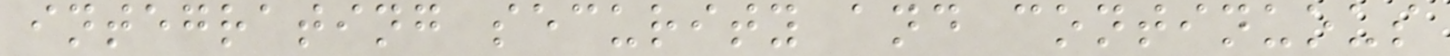integrating security and continuous
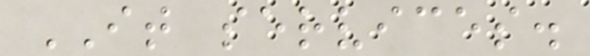IT services.
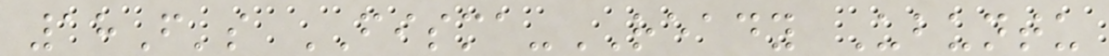18F's FISMA-READY Ubuntu
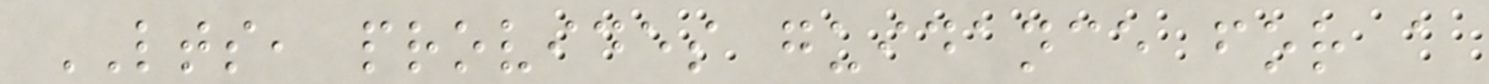LTS, provides guidance for a
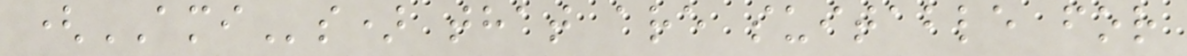(AMIs) that are suitable for
